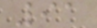91
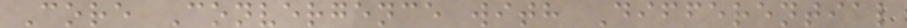Core Convergence with Differential
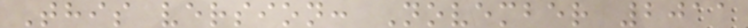This version: November 2011
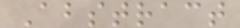Abstract
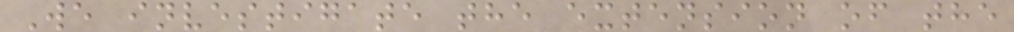We investigate the extension of the
